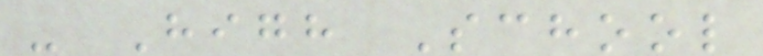- High School
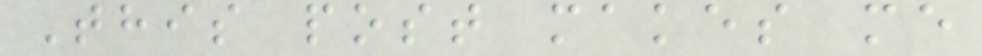This post makes me
